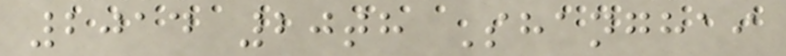2014 20th Shanghai
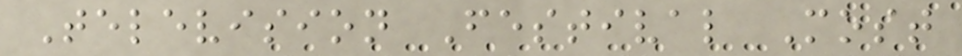Television Festival Most
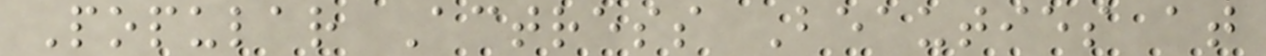Popular Actress Beauties at
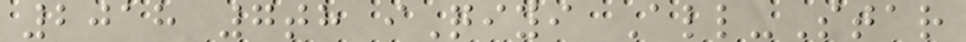2018 7th iQiyi All-Star
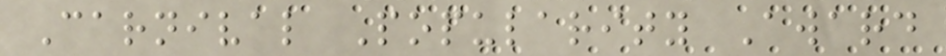Carnival Popularity Award
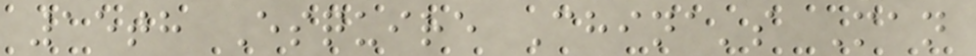15th Esquire China's Man
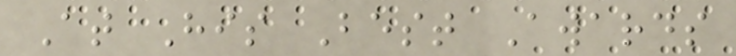At His Best Awards
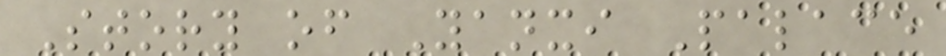Story of Yanxi Palace
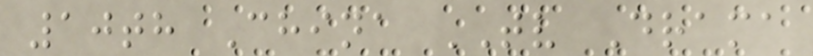10th China TV Drama
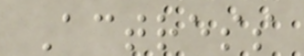Actress
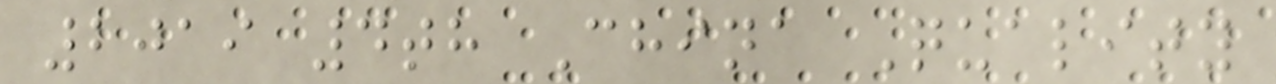2019 4th China Quality
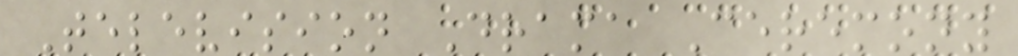Television Drama Ceremony
